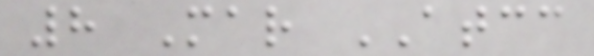8 Mar ATCC
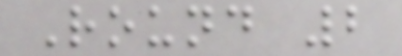Round 2
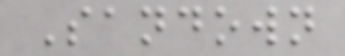Sandown
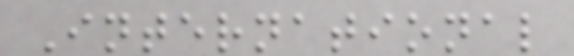International
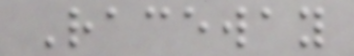Raceway
